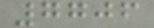7706
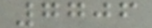7706
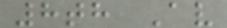8th Av
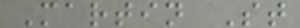Martin St
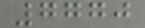7770
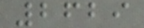2629
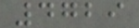4729
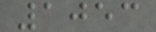1053
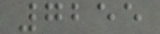7255
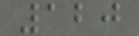120
